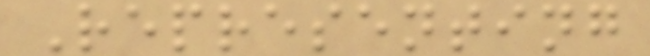Representing
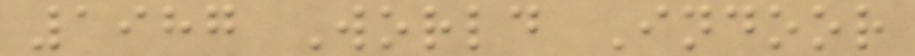1987 World Indoor
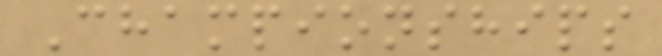Championships
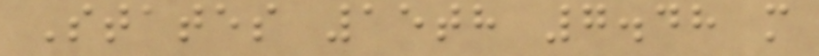States 15th 7.48 m
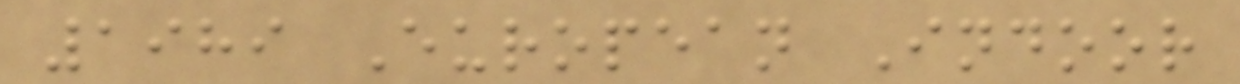1989 European Indoor
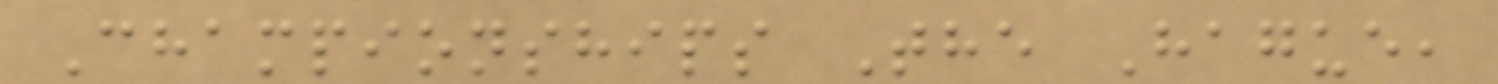Championships The Hague,
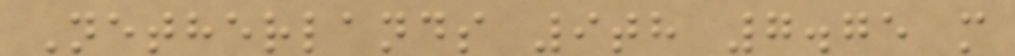Netherlands 9th 7.75 m
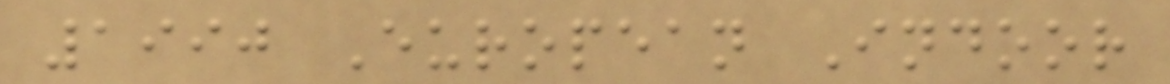1990 European Indoor
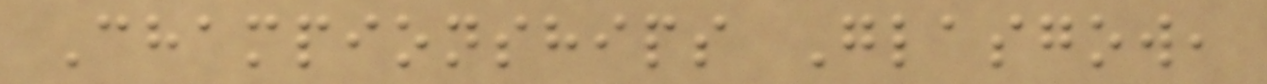Championships Glasgow,
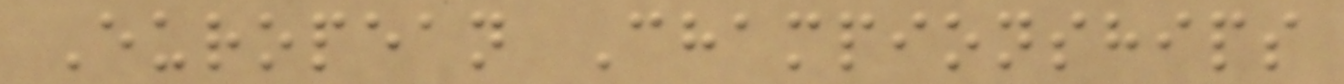European Championships
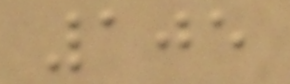105
